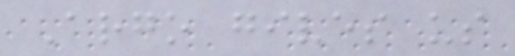Argo gives us
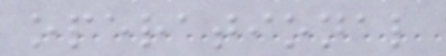operational
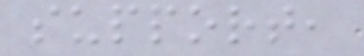support,
